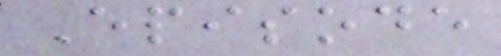Episode
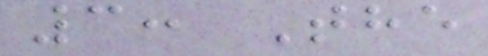3: The
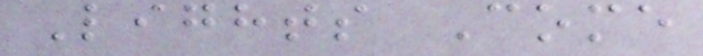Lights Come
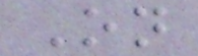On
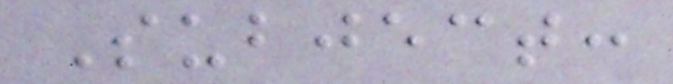Subject:
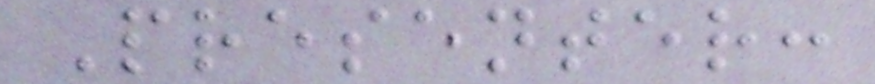Presenter:
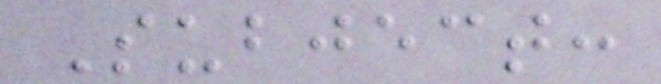Subject:
